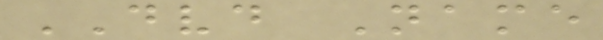DVD Name
